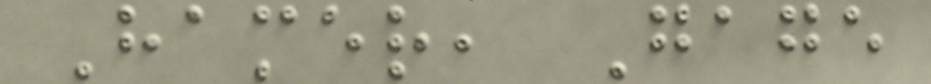Hamer, Gage
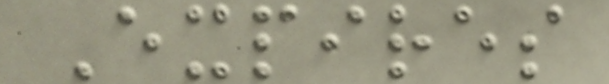Expires
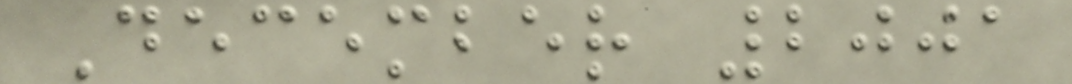December 2001
